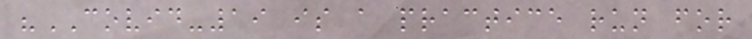"COVID-19 is a practice run for
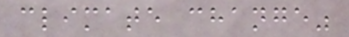climate change"
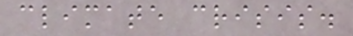climate crisis.
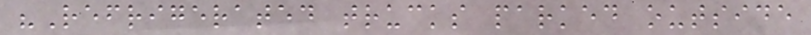"Refrigerated trucks parked outside
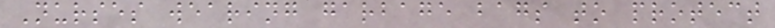Nurses wearing garbage bags to protect
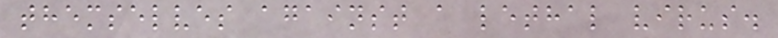themselves against a lethal virus.
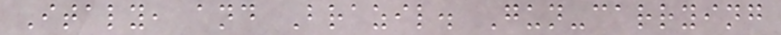Italy, and Brazil. Gun-carrying
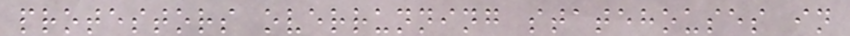protestors overrunning statehouses in
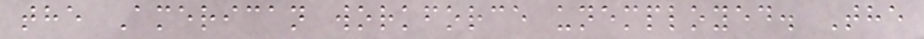the American workforce unemployed. The
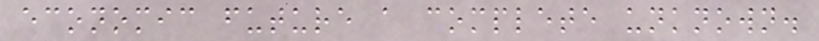economic future a complete unknown.
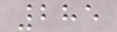285
